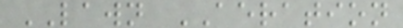LAWN AERATION
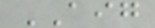AIG
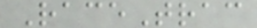RaceTrac
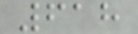618
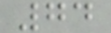74
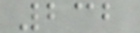232
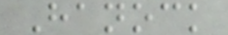Hanock
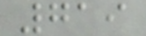719
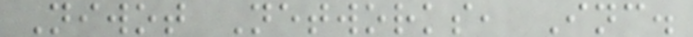Niwot Networks, Inc.
